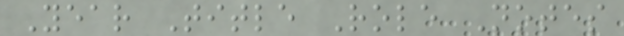Year Title Role Notes
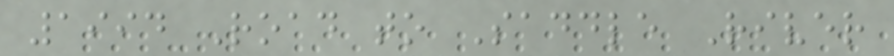1994 Road to Saddle River
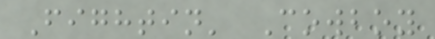Fightin' Cowboy
